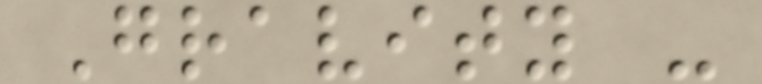Gravity -
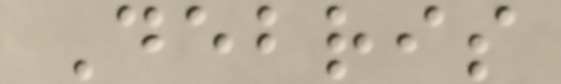Debris
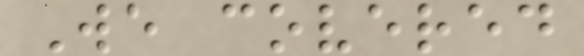We covered
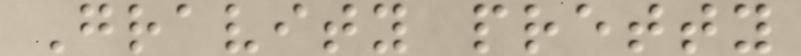Gravity pretty
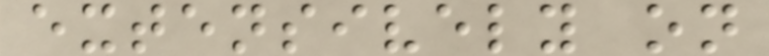extensively on
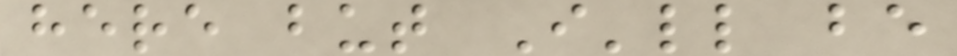here but I'll be
